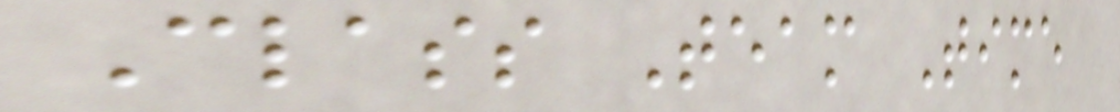Class Team Time
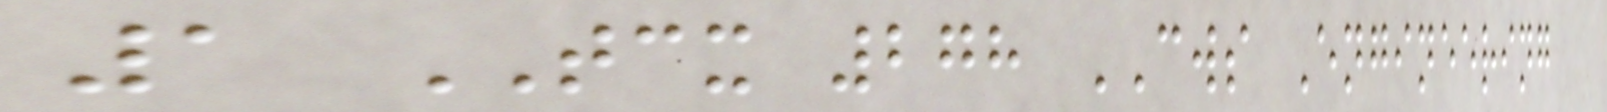1 TCX 278 CWS Engineering
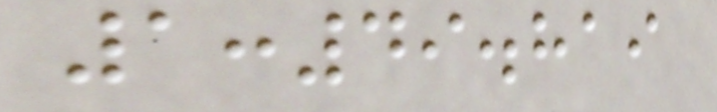1:49.819
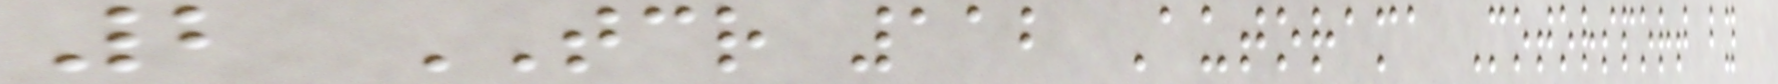2 TCR 112 Autorama Motorsport by
